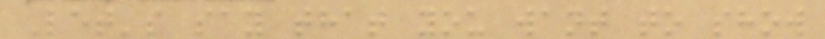Let's say that you want to show
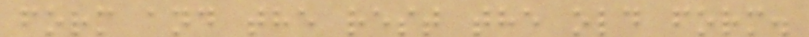form and the rest the old form.
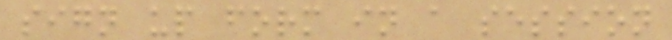sign up form in a session
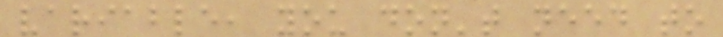variable, you don't need to
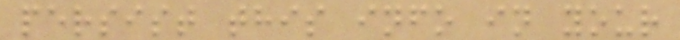persist this info in your
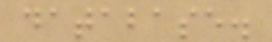database.
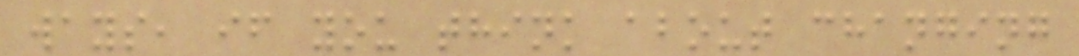ways, if you think about changing
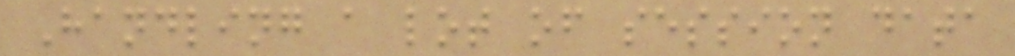Handling a lot of session data
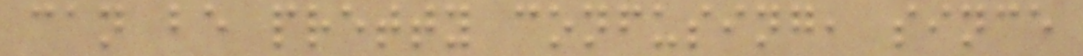can be pretty confusing, since
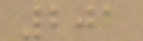201
